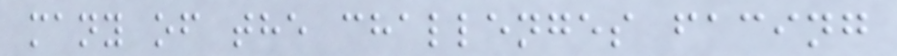many of the challenges facing
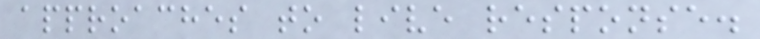approaches to live response.
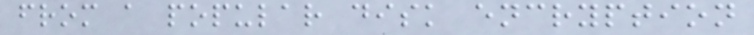from a popular disk encryption
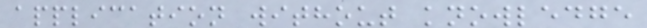application without knowledge
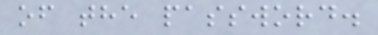of the password.
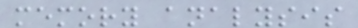memory analysis
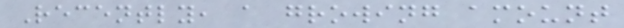Recently, a growing amount
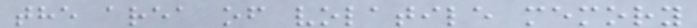the area of volatile memory
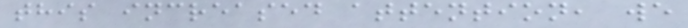this increased attention, we
